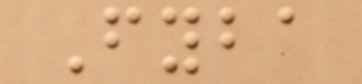Fyba
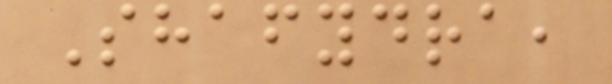Shafydra,
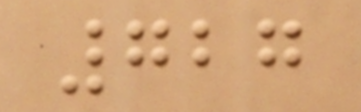727
